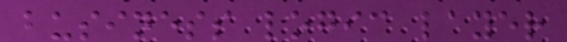business logic layer
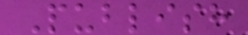Publish
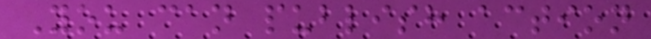You can publish action
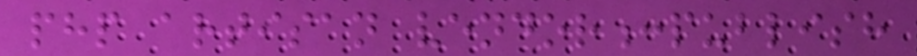php artisan vendor:publish
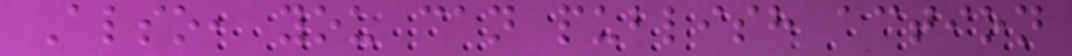Also, you can publish action
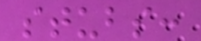stubs:
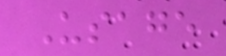Usage
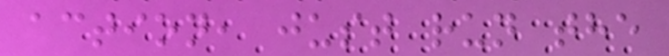action, just run the
